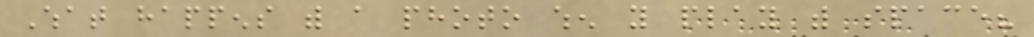What happens with a photo when you play with space?
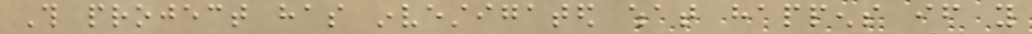This project has investigated what happens if you
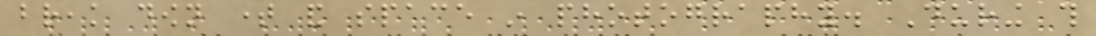break down time and space in photography. During this
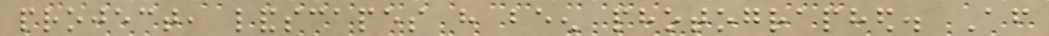project, landscapes have been photographed. After
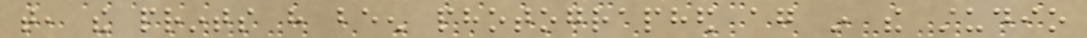that, the prints have been photographed again in the studio
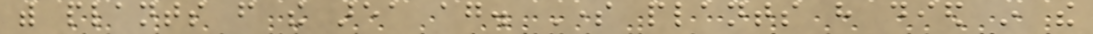with plants from the area again. Some plants have died in the
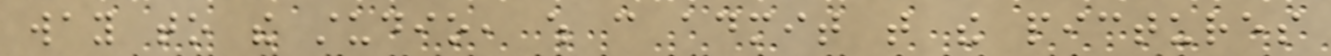way to the studio, which can admit that the pictures
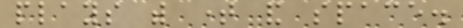plays with time and space.
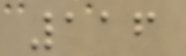116
